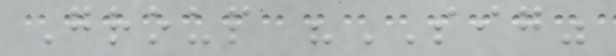Group "SIG"
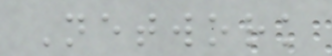Network
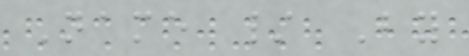Name / By
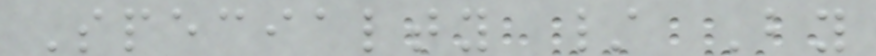Specialty / By
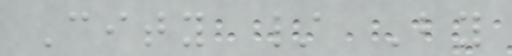City / By
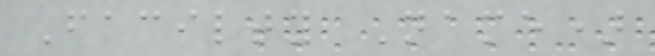Facilty Name)
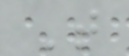T
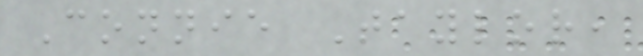Connie Taylor,
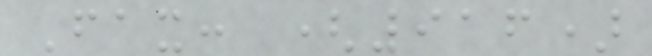Fax: (916)
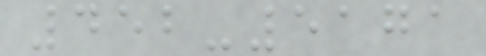452-5171
